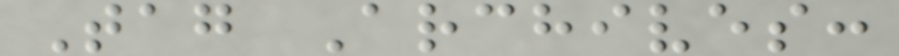Tag Archives:
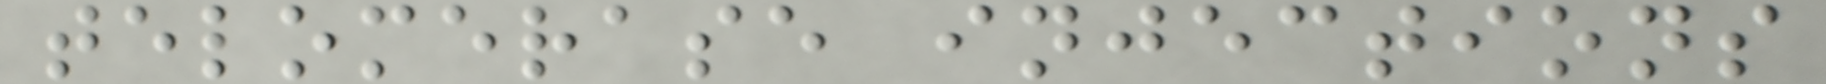telomerase injections
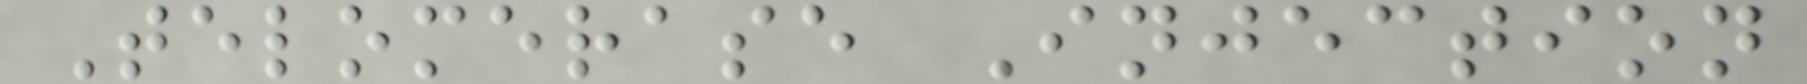Telomerase Injection
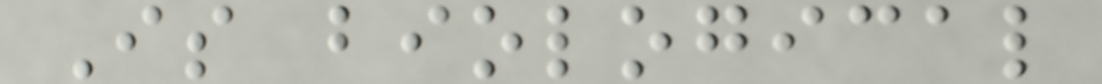Is biological
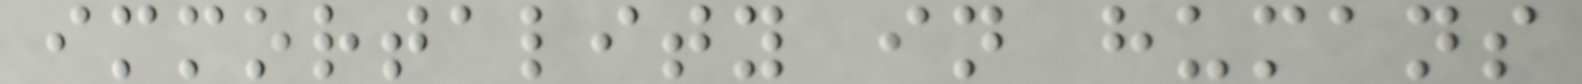immortality in humans
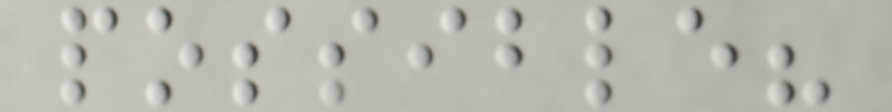possible?
